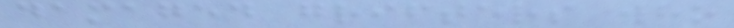damaged grifters who
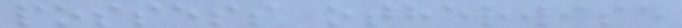possess otherwise
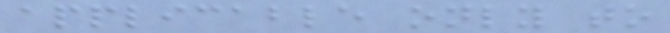applicable only to
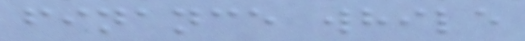finance while
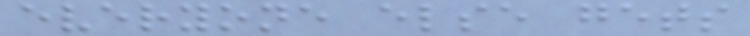everyone else gets
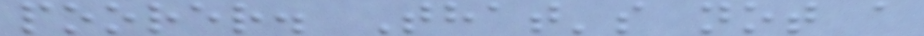poorer. That's not a
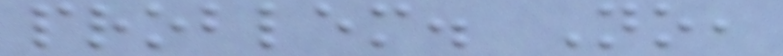problem. No,
